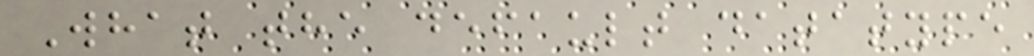What the default datatype
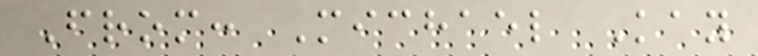From: Michael Kay
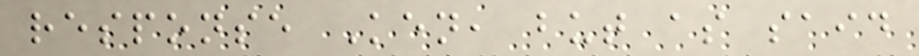response Ken, but as said
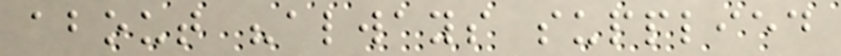about "always supplied
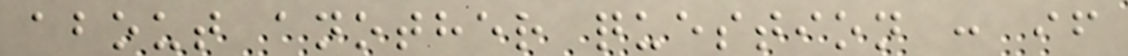about another question : if
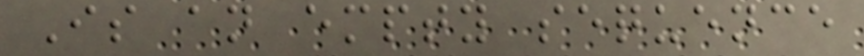Is an empty sequence
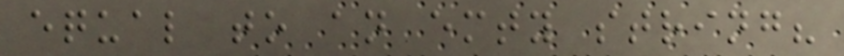equal to an emty string?
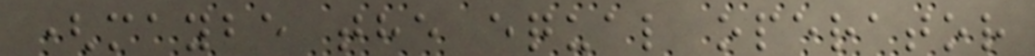(maybe the equal operator
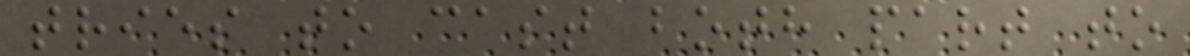tries to cast both part to
